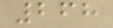268
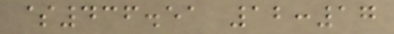$436.51 12:17
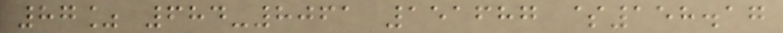87% 684-8061 151687 $158.17
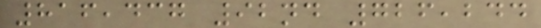816,437 92nd 726,244
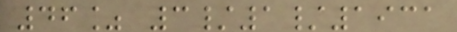46% 3/1/1931
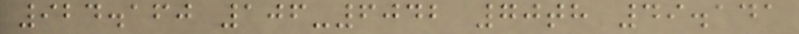924.160 106-6042 70th 49.141
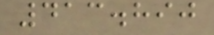413.890
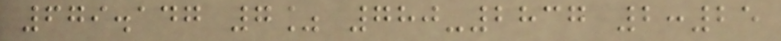679.147 7% 780-2837 2:25
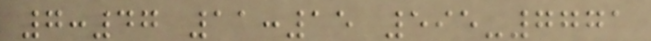7:47 11:15 595-7771
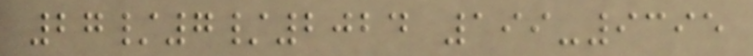27/7/2024 199-9395
